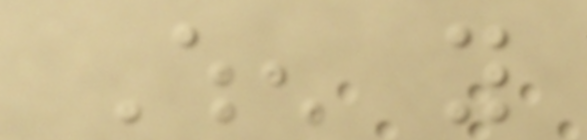When you
